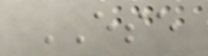ESE
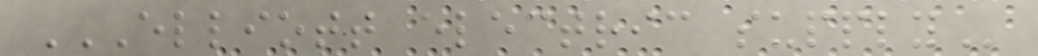ELLIOTT ELECTRIC SUPPLY
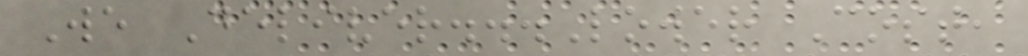We Deliver...Lower Cost,
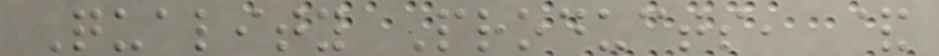Quality Products, &
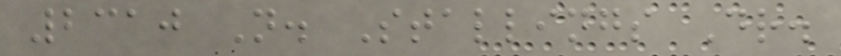2310 N. Stallings Dr.
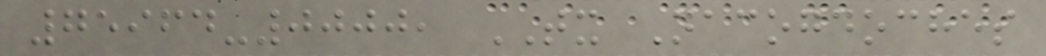75964-0000, TX Nacogdoches
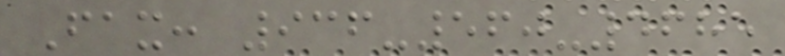Fax: 936-560-4685
